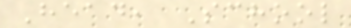Head, School
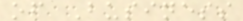of Business
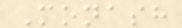Monash
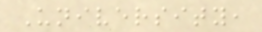University,
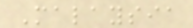Malaysia
